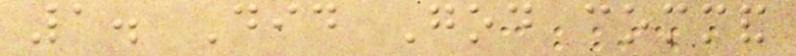1. Did God command
